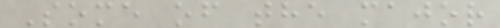Some of the major
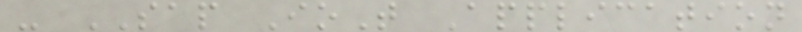- SAP IoT Application
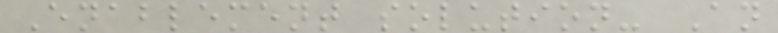Enablement solution- An
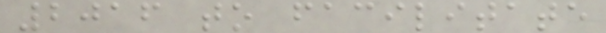2016 to facilitate
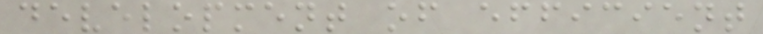development of efficient
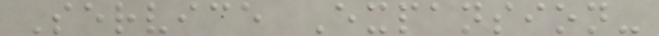Service Expansion-
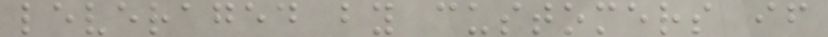leveraged by customers if
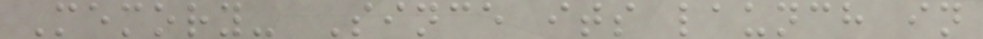Memory- Since its launch in
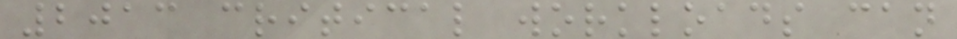2013 critical workloads can
